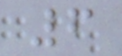6
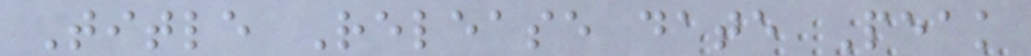Title Release date Peak
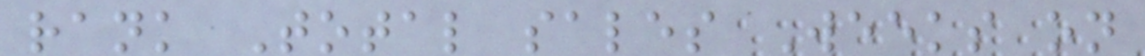rank Total sales Weeks on
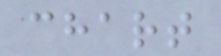chart
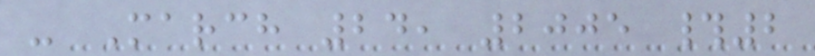- March 24, 2005 #2
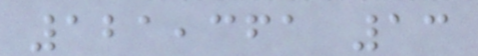121,361 13
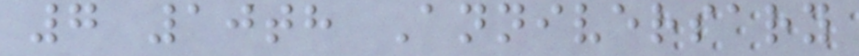7 10th Anniversary
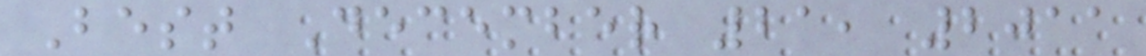Best December 21, 2011
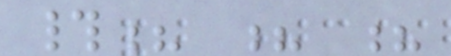#? ? ?
